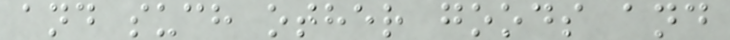and such other goods and
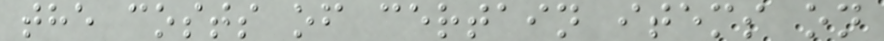the costs of certain items on
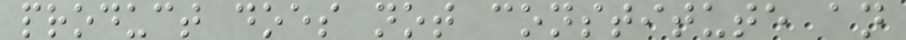product does not constitute an
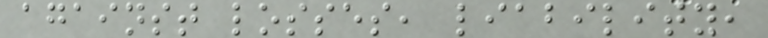against losses, liability,
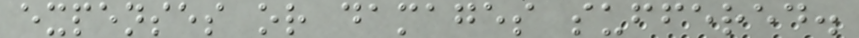expenses or damages suffered.
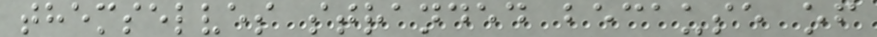themselves stranded because of
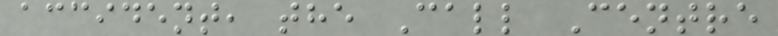accident, the Call Centre
